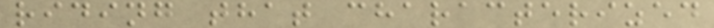riding that characterized
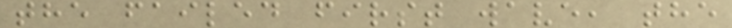the failed first wave, the
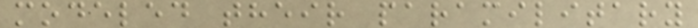modeled their paramilitary
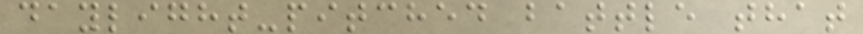daylight-pitched battle that
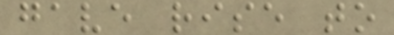gave rise to
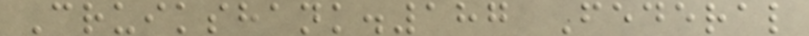Cruikshank.187 Federal
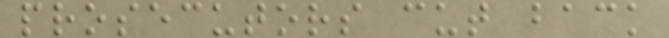prosecutors cut back
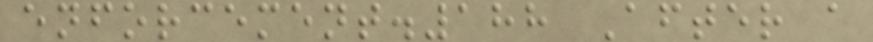enforcement.188 After a
